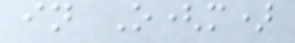in O(m)
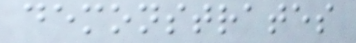demonstrates
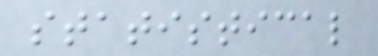statistical
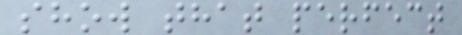show that perfect
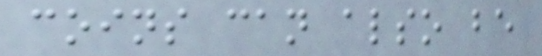coins can also be
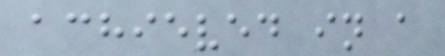achieved in a
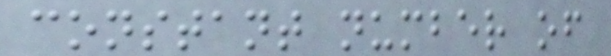constant number of
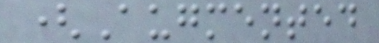(Augmented
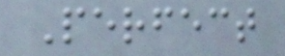Perfect
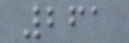261
